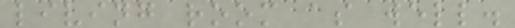living room as well.
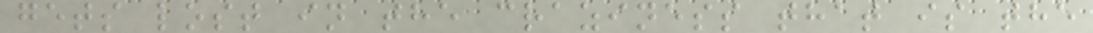gets lost in the craziness that is the
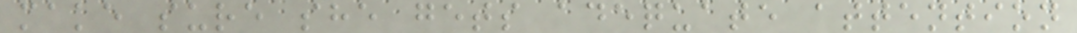make sure she gets adequate attention
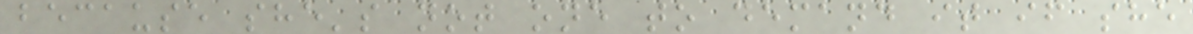because she's not one to demand it if she
